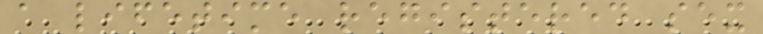a lifetime registered sex
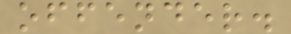offender.
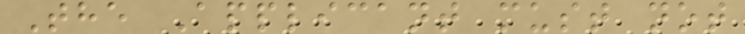The Applicant must not
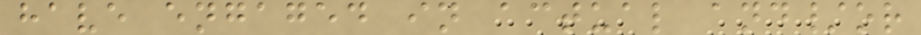have engaged in actual and/or
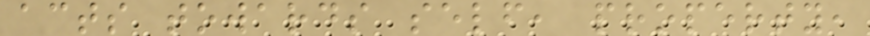acts towards self, property,
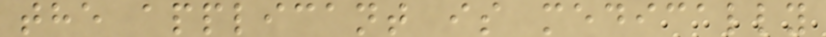the applicant is medically
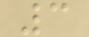3
